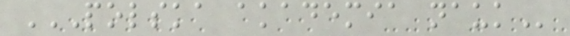POLSKA AKADEMIA NAUK
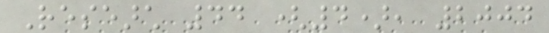Research 44 (4), 2004
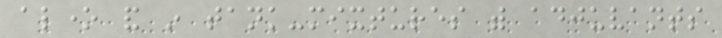alone and in tank-mixtures with adjuvants
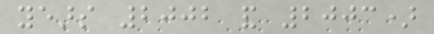years 2002 and 2003)
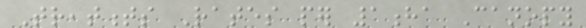Treatments Rates per 1ha Canopy
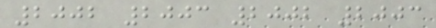2002 2003 2002 2003
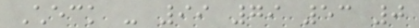Check - 99 79 53 0
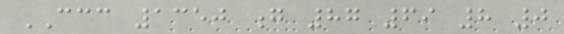CCC 1350 g 87 69 8 0
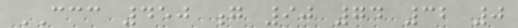CCC 450 g 90 74 32 0
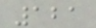121
